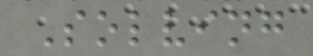Solving
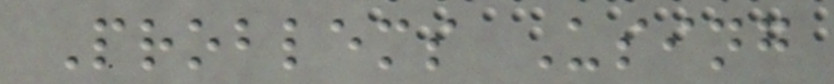Problems Using
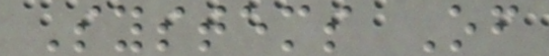Systems Of
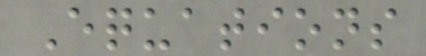Equations
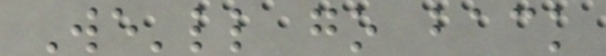We'll go back
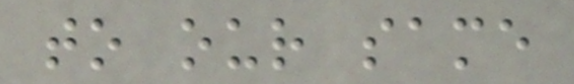to our same
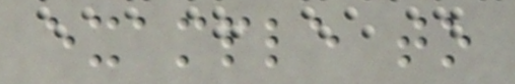example to
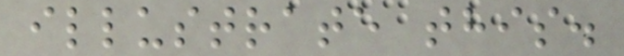illustrate this.
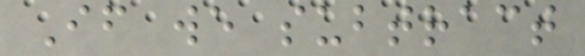If we subtract
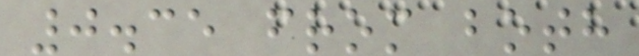0.35 from both
